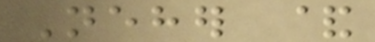Neher &
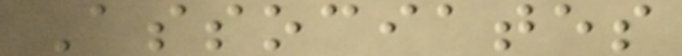Associates
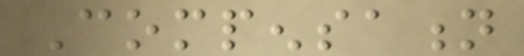Compensation
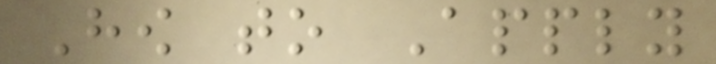How to Apply
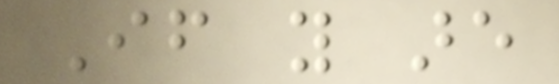If you are
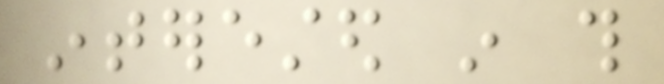interested in this
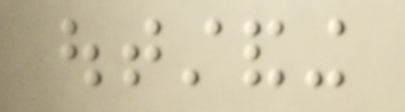outstanding
